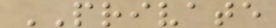PRIVATE
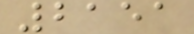2151
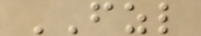FZL
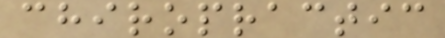chiropractic
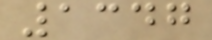1347
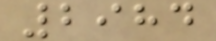2984
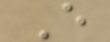E
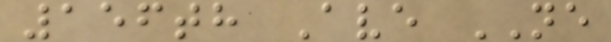156th Ave NE
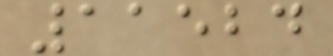11524
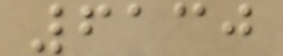6130
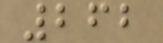262
